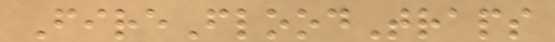FireFloodTraps
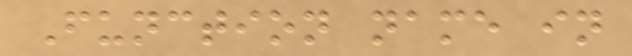Function name in
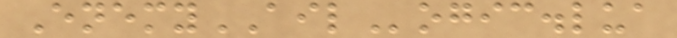EnemyAILogic.lua
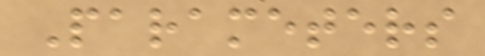Parameters
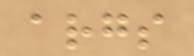args
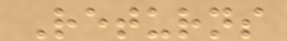Returns
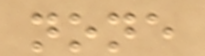none
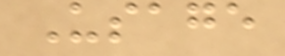Usage
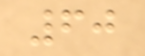60
